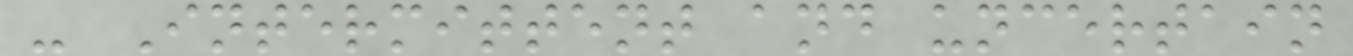- Intermittent and uncertain
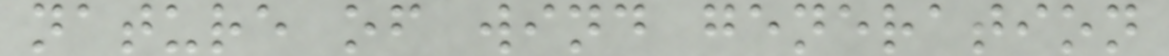nature of wind generation
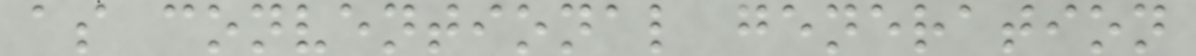as conventional generation
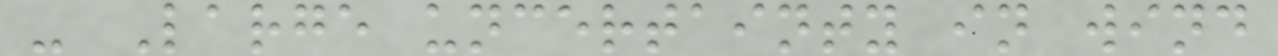- Large uncertainty in wind
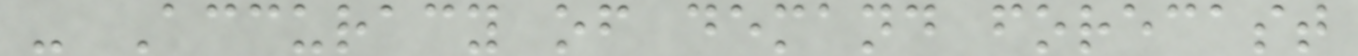- Accuracy of demand forecast
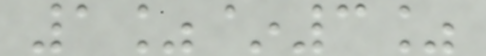1%~3%
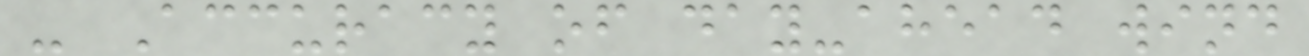- Accuracy of day-ahead wind
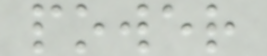power
